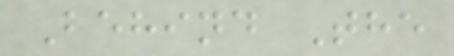Behind The
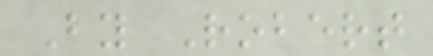By Robert
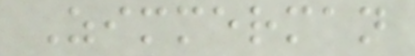Zimmerman
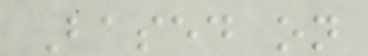Based on
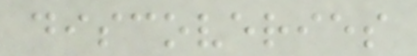discoveries
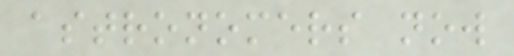astronomers now
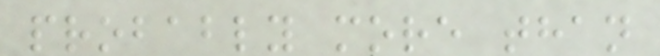probably more than
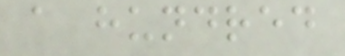a hundred
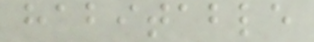habitable
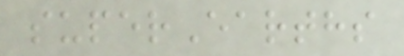superEarths
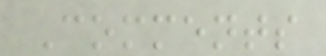Comments
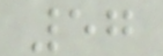57
